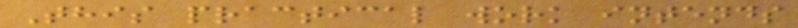This practical work intends
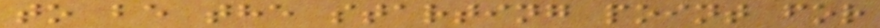to be the starting point for
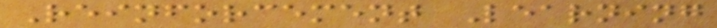Reinforcement Learning
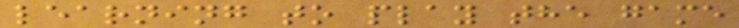learning to play the game
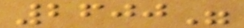2600"
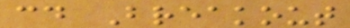cd Breakout
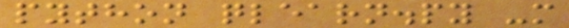python qlearn.py -m
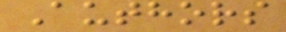Authors
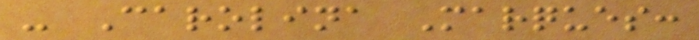- Carolina Marques:
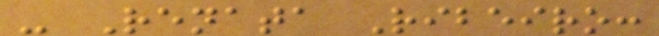- Renata Ribeiro:
